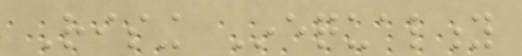Rising Inequality
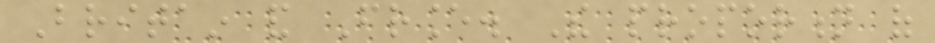Britain and France. The proportion of
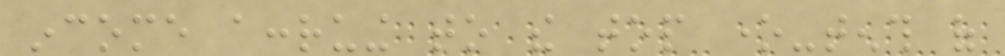income accruing to the top one-tenth of
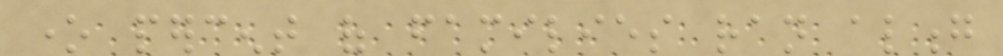one percent of families ran along
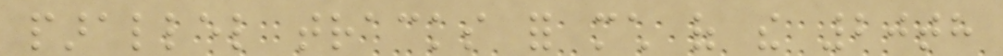parallel tracks for much of the 20th
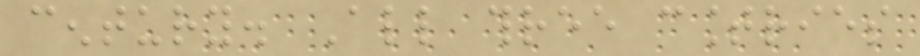century. All three countries
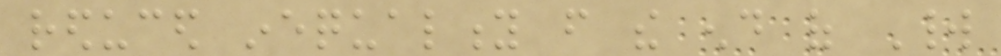reduced inequality from the end of World
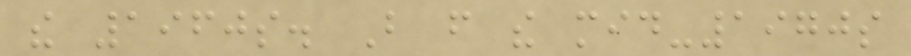the 1960s. But from the mid-1970s
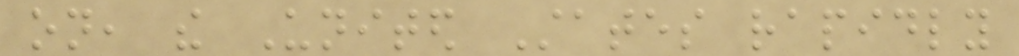on, the United States rapidly
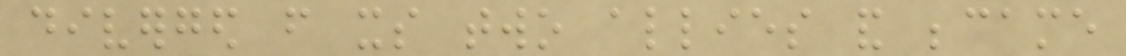diverged from its two allies and became
